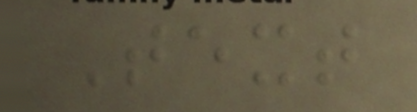Text
